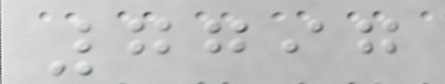7797
